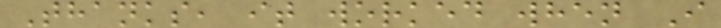Thanks, it worked when I
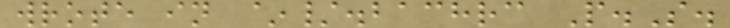wrote in ~/.bachrc P.S.
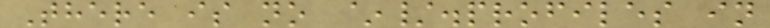There is no ~/.profiles in
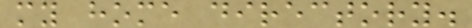my home directory.
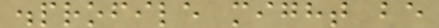.profile might be
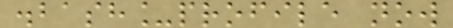.bash_profile now
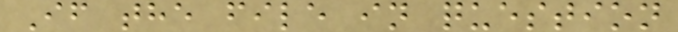If the file in question
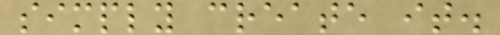simply create it.
